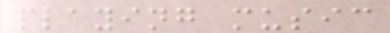playing music
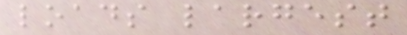loads largest
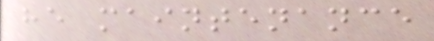he maintenance
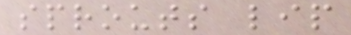sprouts lip
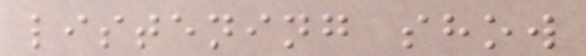listening show
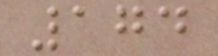174
